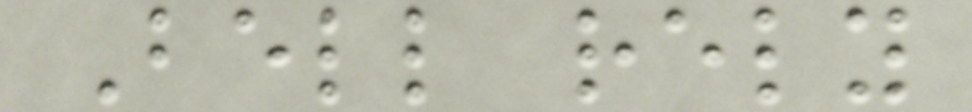Bell rely
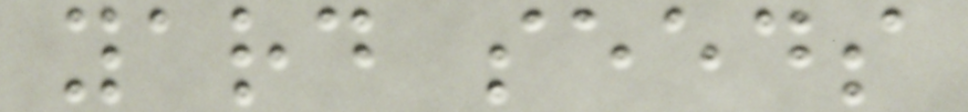yard seeds
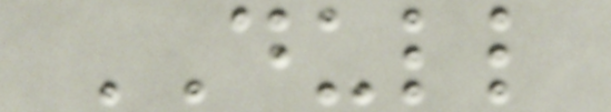DULL
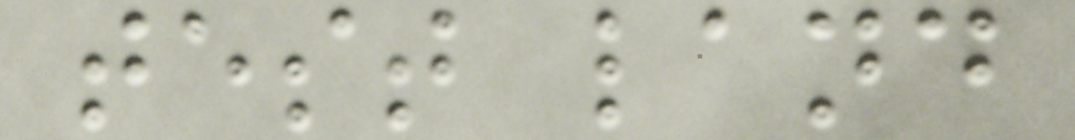test land
